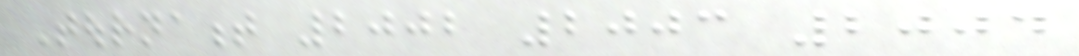Tournament 2002 2003 2004
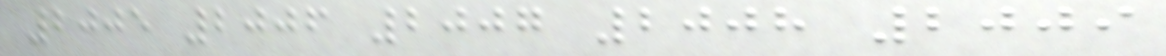2005 2006 2007 2008 2009
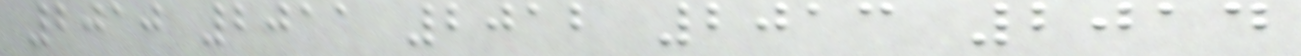2010 2011 2012 2013 2014
